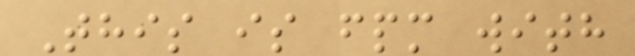This is fpm with
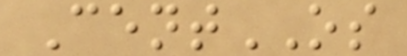CentOS
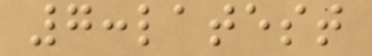7:latest
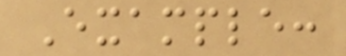Example:
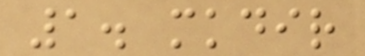1. mkdir
